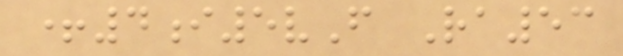+4i5vF Ra53
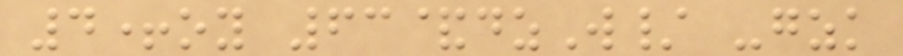4+oy 63&dzW/ -gzk
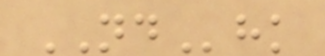NDhk
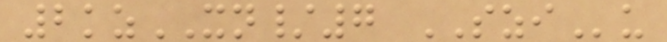2kzXN/7 SZIu
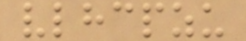vlhcpzu
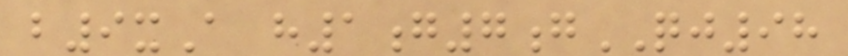b9xA h1g7gQJ98
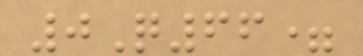0Q66=
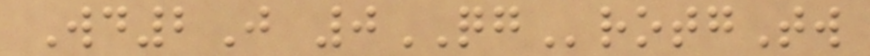Wd2J 0QGrotgTw
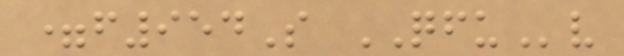=f954S QFUv
